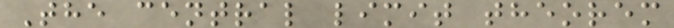The central limit theorem
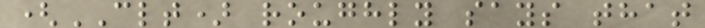(CLT) roughly says that
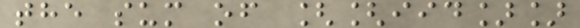the sum of [[iid]]
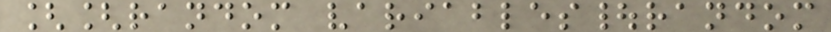[[random variables|random
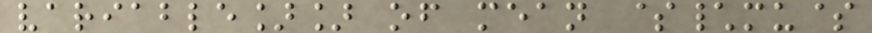variable]] of mean $\mu$
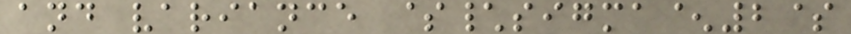and variance $\sigma^2$
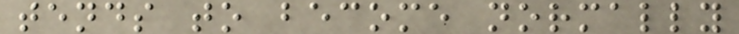tends to become normally
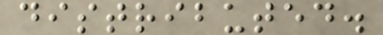distributed.
